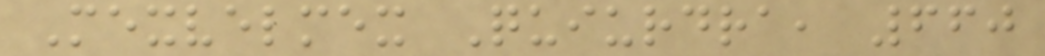Mexvelmex Quiurdra, 660
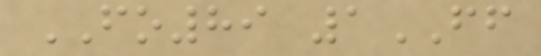FO89 1FF
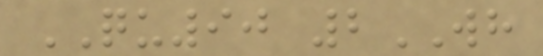QU90 2WH
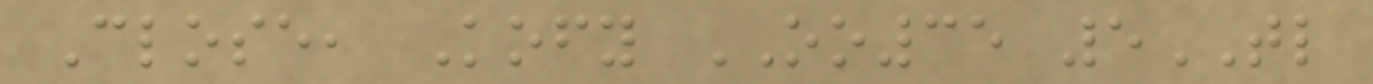Close, Kofy OO35 5TL
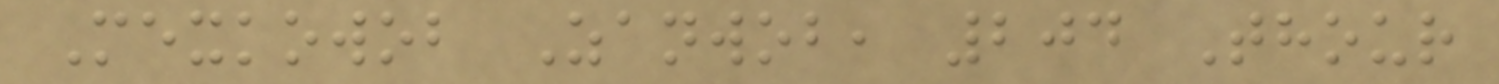Mexkowob Zanwob, 204 Thour
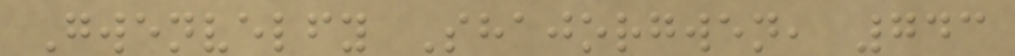Gwenvelfy Shajorgwen, 743
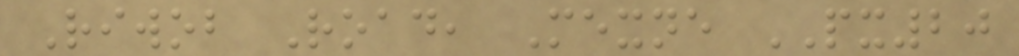Riwob Road, Mexne PX20
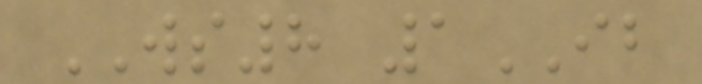WS8 1IB
